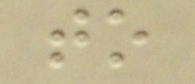to
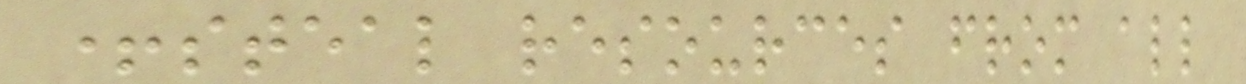+steal resources from all
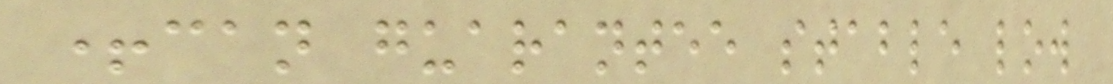+can guarantee stable low
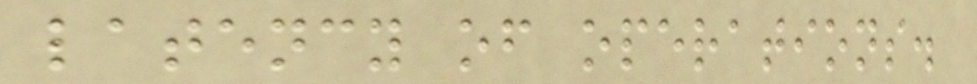latency of operations.
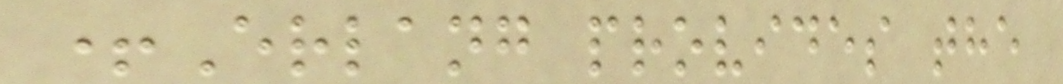+Erlang provides the
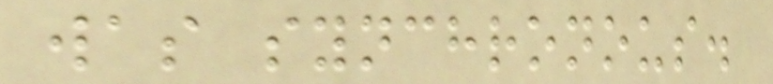was synchronous.
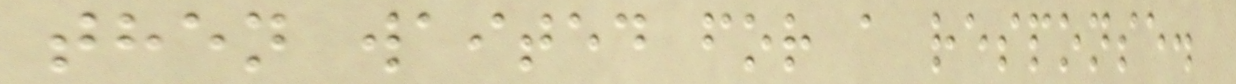then waited for a response.
